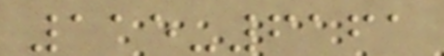115-6161
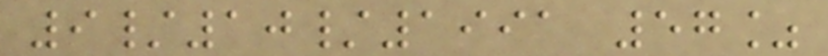9/10/1991 57%
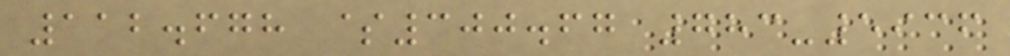112.678 $300.67 783-5936
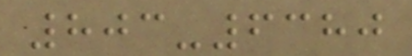803-6380
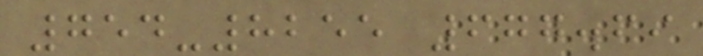754-8255 677.69
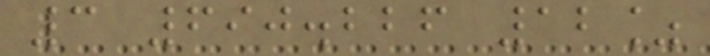3 690.226 12%
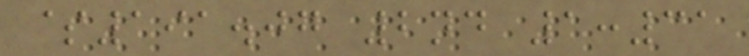$191.07 2nd 1:31
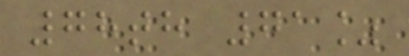78th 71%
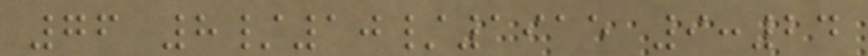76 8/10/1915 9:24
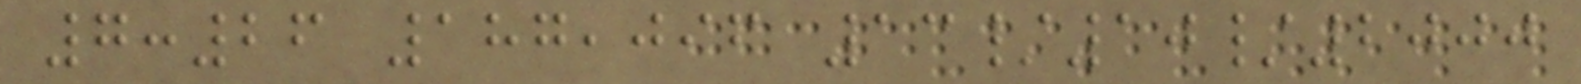7:26 187,096 13/10/2000
